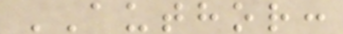AUTHOR:
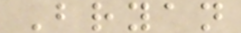Bryan
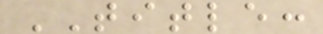TITLE:
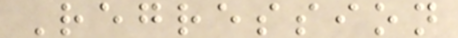Regression
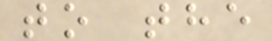to the
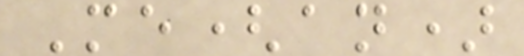Me(an)
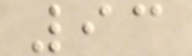93
